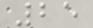25
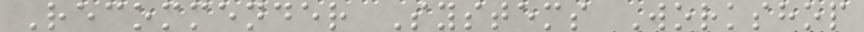Recommender Systems Workshop
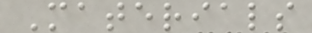Materials
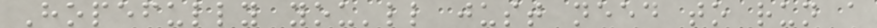Hopefully you'll just need to run a
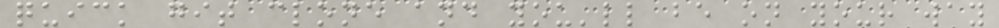quick git clone and you'll be on your way
